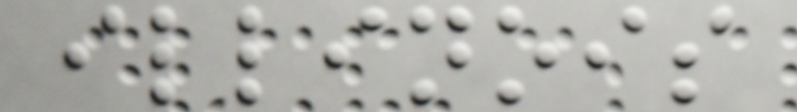illinois
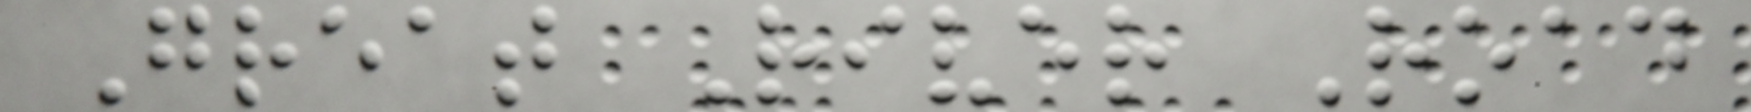Great River Road
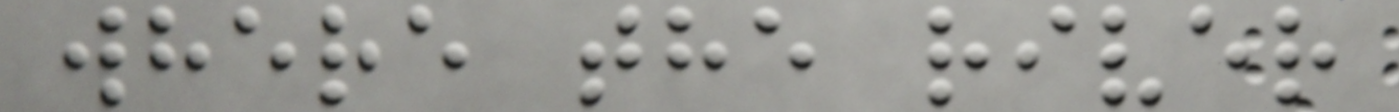where the river
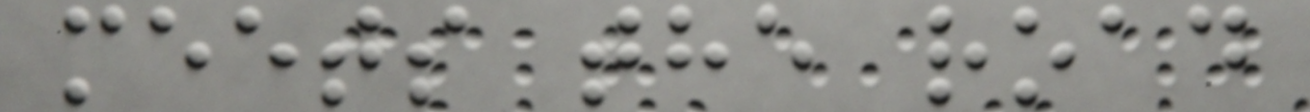meets the road
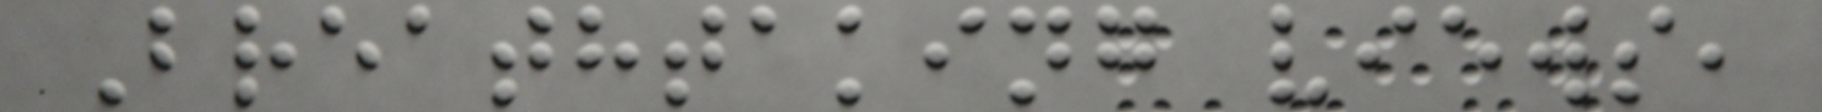Breathtaking views,
